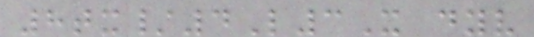8tx/4L3X dyv
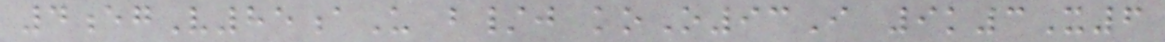4egV85aU b/j koO93I 9k3X6
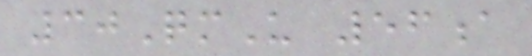30QmU 56a
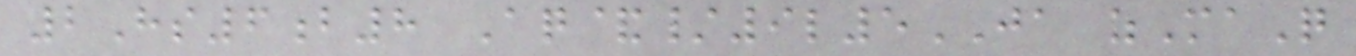2Hs6b8 Aq&/9l5JA zMaQ
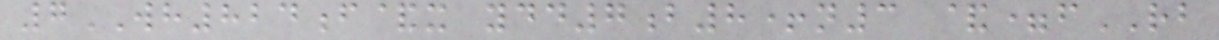7WH824f&x ydd7b8+n3 &=fRB
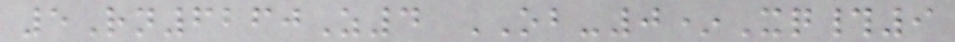5Rn6260Z4 OB-0*Xq#9
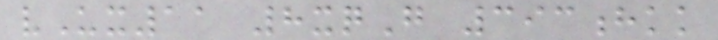vUx11 8xqG 393hkk
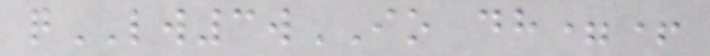qLW3wIO dh=+
